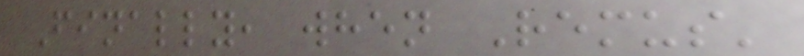Finally, when Remus'
